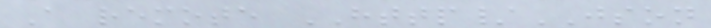A remote HTTP/JSON
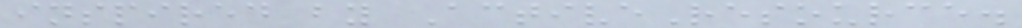inspired by ActiveResource.
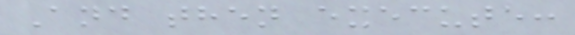And then execute:
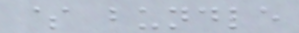$ bundle
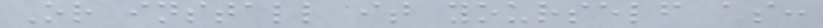Or install it yourself as:
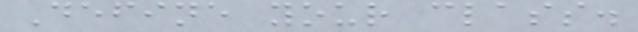Define your class.
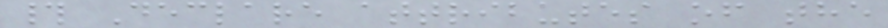# Declare attributes of the
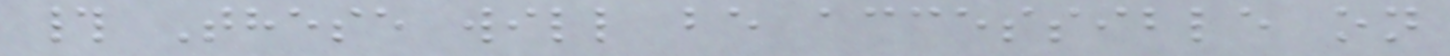# These will be accessible on
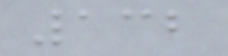132
